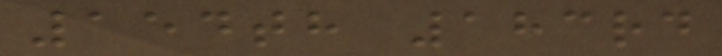154th 183rd
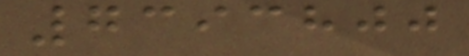7393800
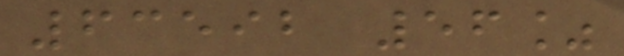63592 56%
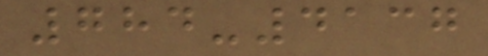784-4137
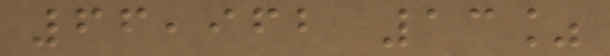66,962 13%
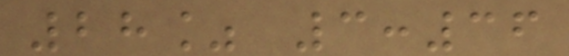28% 3:36
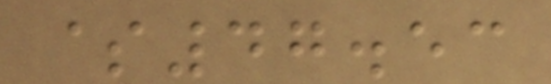$47.53
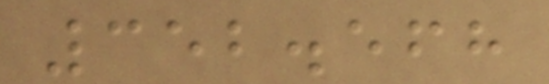352.568
